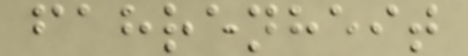fahrenheit
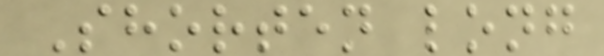Shorten long
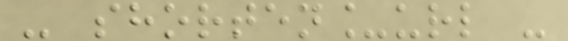- shorten_url -
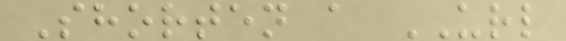Shorten a URL
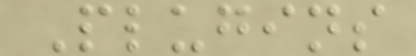Plugins
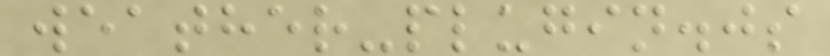weather-plugin.js
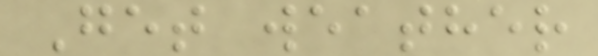Get weather
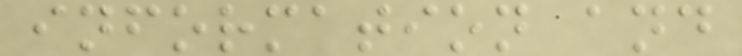information and
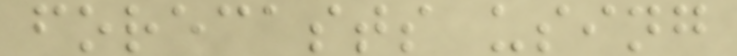forecasts using
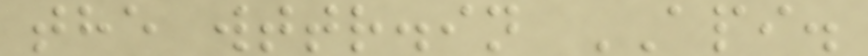the wttr.in API.
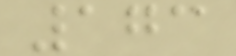173
